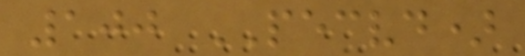100 PECVD)
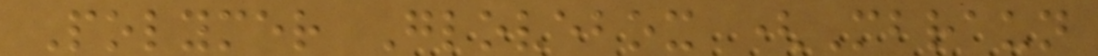Polymer Glovebox (Mbraun
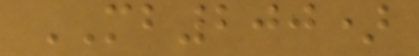MB200)
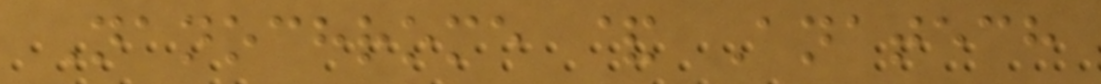Nanochrome & Anatech
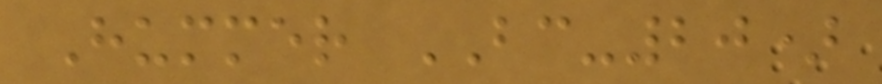Hummer BC-20)
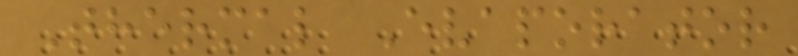Thermal Evaporator
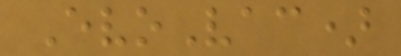EvoVac)
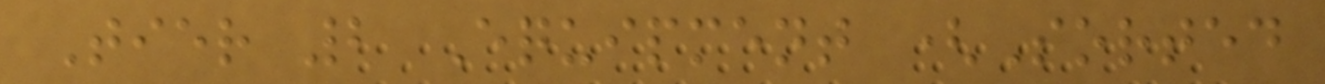Tier 2 Equipment (Sorted
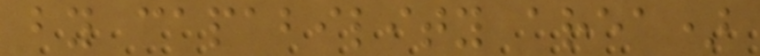by capability area)
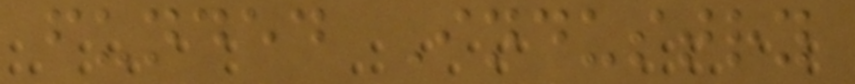funded Industry
